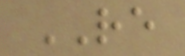RE
